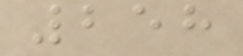258
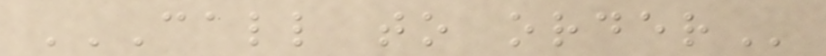CALL TO ORDER
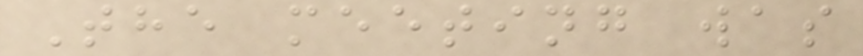The meeting was
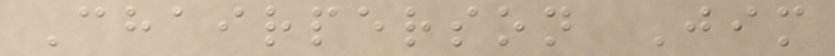Chairperson Jim
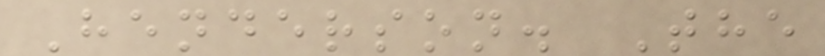Henderson. The
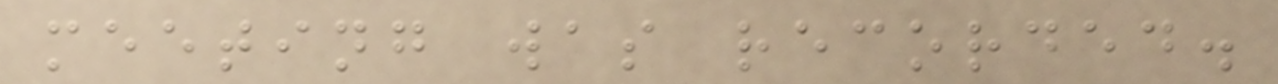meeting was recorded.
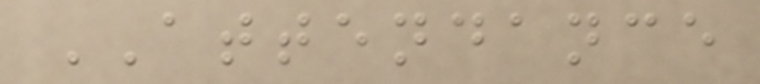ATTENDANCE
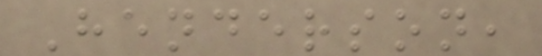Henderson,
